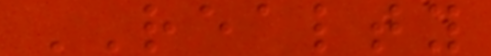REALTY
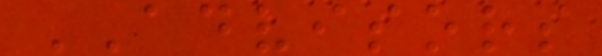ADVISORS
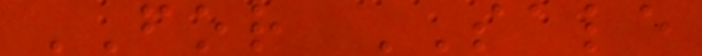FOR SALE
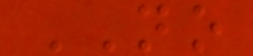NO
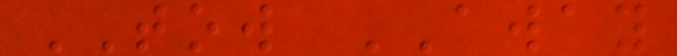TOW AWAY
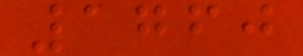1760
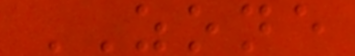ZONE
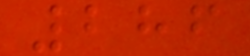286
